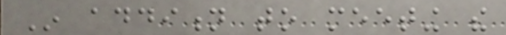In addition to meeting the
